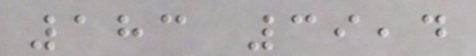183 39,4
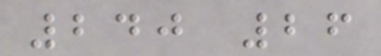240 26
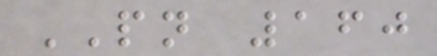PN 160
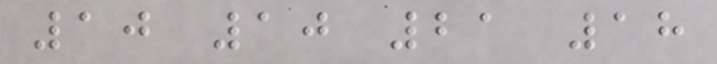10 10 21 18
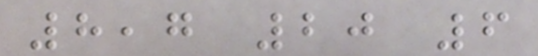8,7 20 6
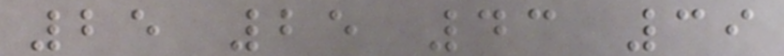25 25 43 39
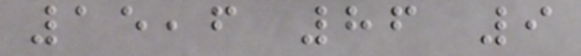15,6 86 9
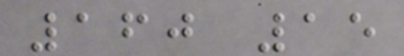160 15
